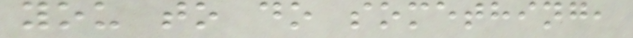you to do something,
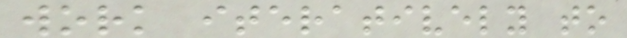work iteratively to
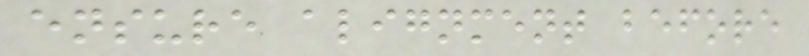ensure alignment before
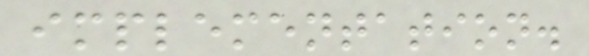implementation.
